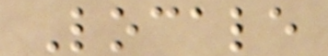Locale
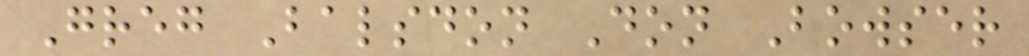Greg Balsdon Don Bowser
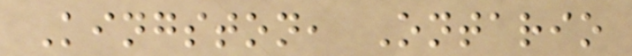Kingston, Ontario
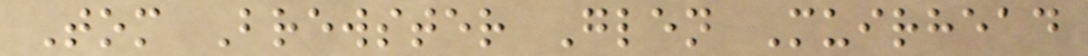Tom Brewster Glen Muirhead
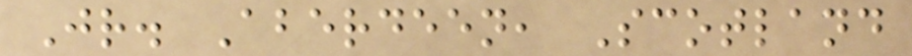Jr. Aberdeen, Scotland
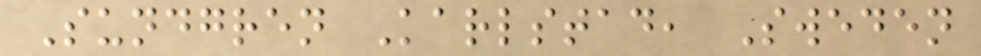Sundgren Karlstad, Sweden
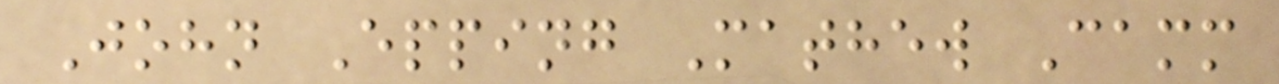John Epping Mathew Camm
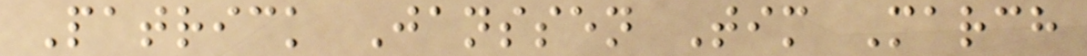Patrick Janssen Tim March
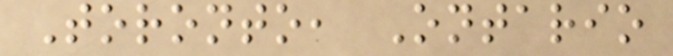Toronto, Ontario
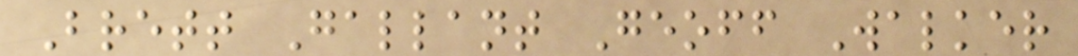Brett Gallant Geoff Walker
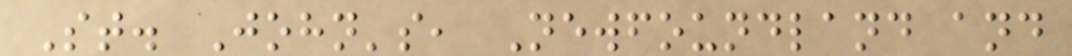St. John's, Newfoundland and
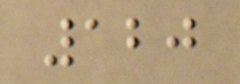120
